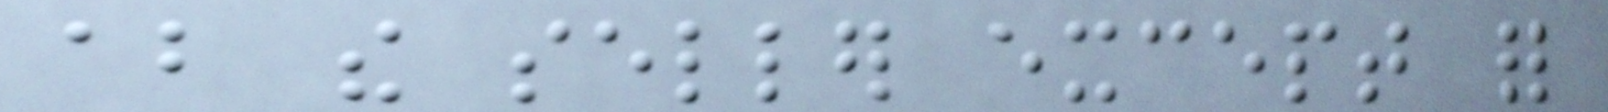about the seller except for
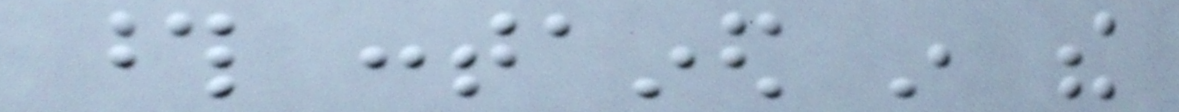those contained in the
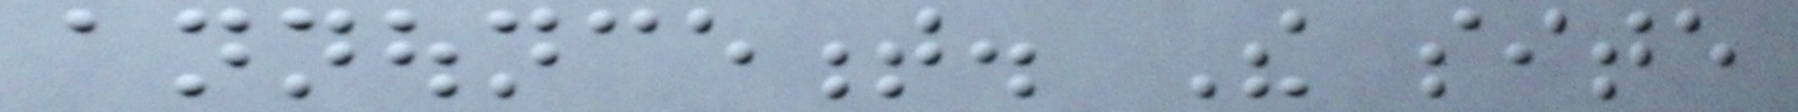announcement. The site
